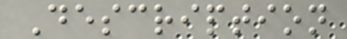Description
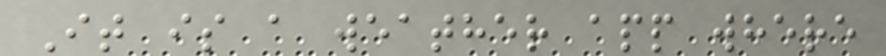It is a weather app where
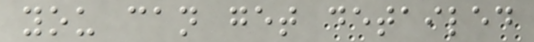you can get detailed
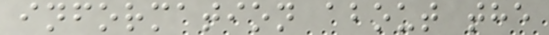information about the
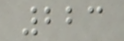223
